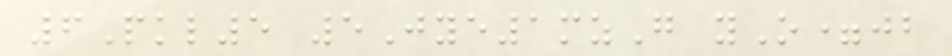6Pkl5 5Jye1mzG yO=jb
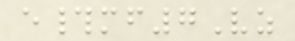e#mf7Vz
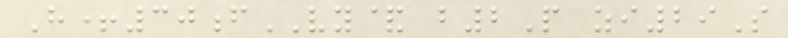H+30fVY& b2P zi29S
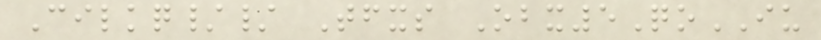Cilkq// Tfxs Obx5QoIU
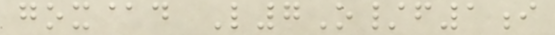gox@d L7O/f1i
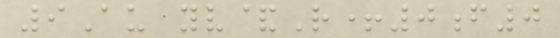9Au yv&R+0f0
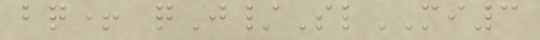bq+ qJ/SlMI3
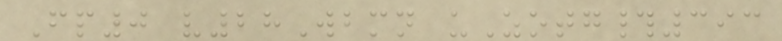Fp0 v28Wbmn uZotg#393
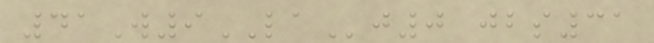41W9LAj0 jbs31
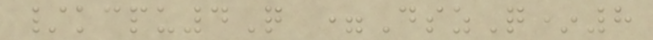/kcpu4Q =DszQ*8
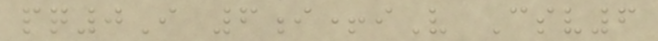pq0I 6i+iV Csv6
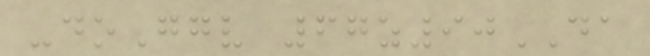-doGgv 67z90DA
